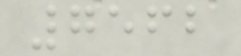7562
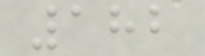182
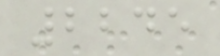2245
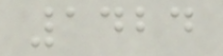1424
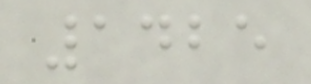1425
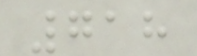718
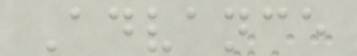Advance
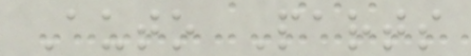Auto Parts
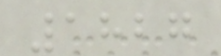1827
